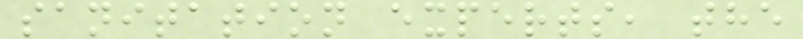sanitation experts, the
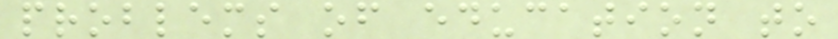problems of education to
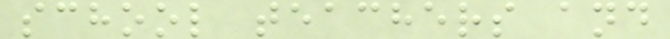school teachers and
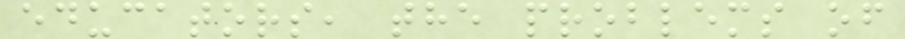educators, the problems of
